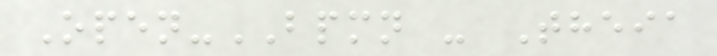Open-BPMN - Theia
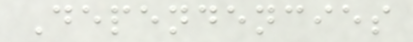Dependencies
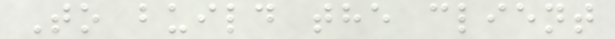To build the client
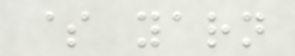$ yarn
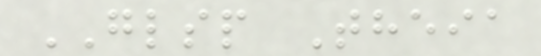GLSP Theia
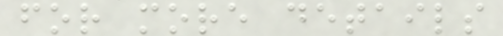for more details
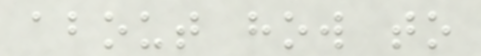about how to
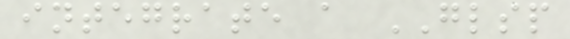integrate a GLSP
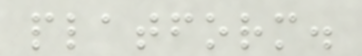platform.
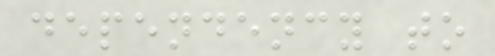dependency to
